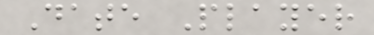Date Player
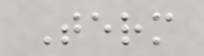Term
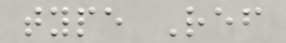type Ref
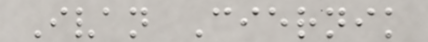Ivan Ciernik
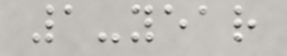1-year
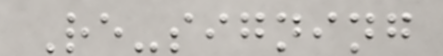Re-signing
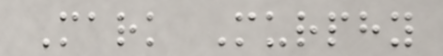Mark Murphy
